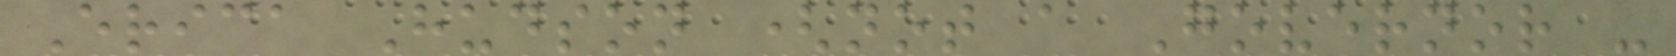Erica Hudson (not a Governor -
